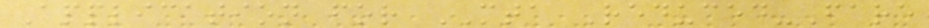Application for MTA Reduced-Fare
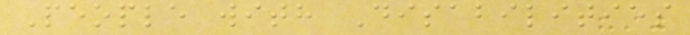People with Disabilities
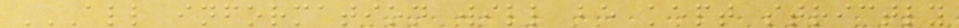ALL INFORMATION WILL BE KEPT STRICTLY
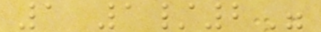1 1/2"
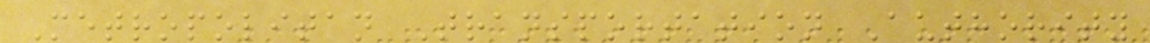Metropolitan Transportation Authority
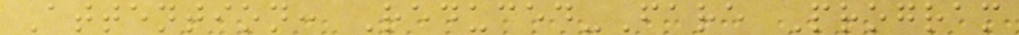Attention: Reduced-Fare Program
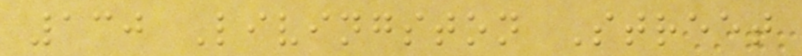130 Livingston Street
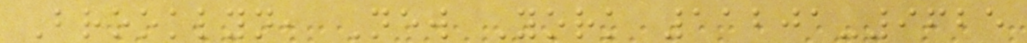Brooklyn, New York 11201-9625
